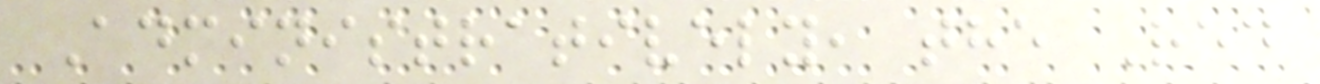Administratively, the Red
